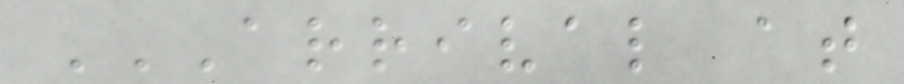ARRIVAL AT
